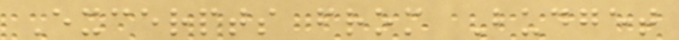Excerpts from Budget
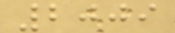2009
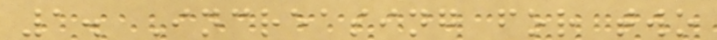1. Increasing for two
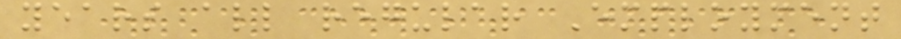years all regular Employment
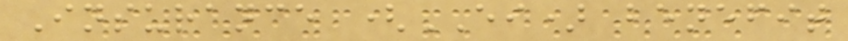Insurance (EI) benefit
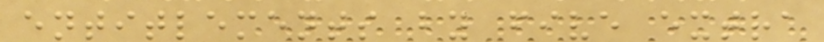entitlements by five extra
